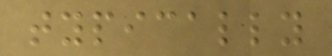typically
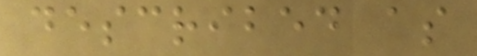described as
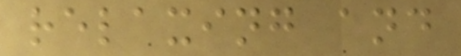relaxing and
